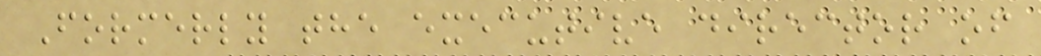Formerly the executive director of
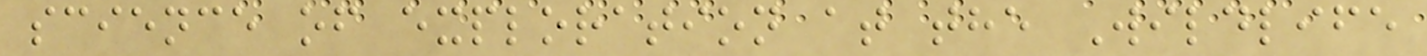science of exploration at the Wildlife
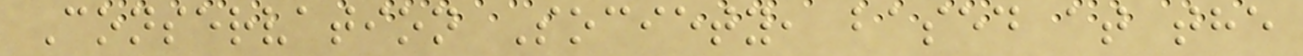Conservation Society, based at the
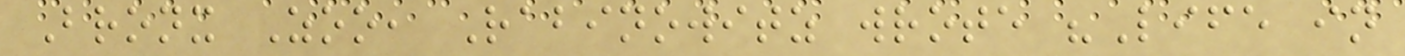Bronx Zoo, Rabinowitz wrote "Life in
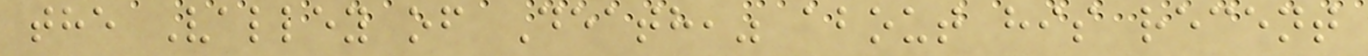the Valley of Death," about his recent
